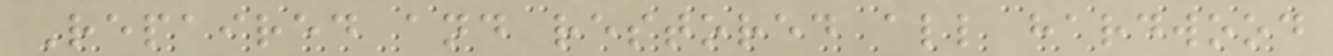Repaired and restored all hardwood
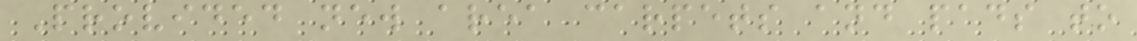Provided new area carpets and pads to
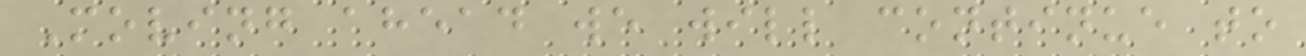Moving ahead we will continue to
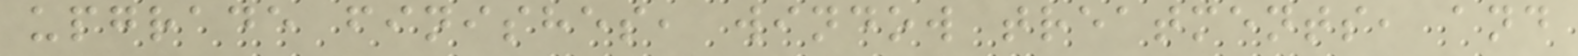upgrade finishes, window treatments, and
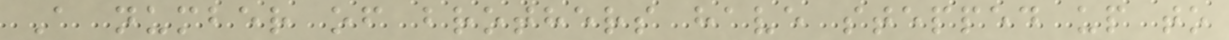A number of brothers have stepped up to
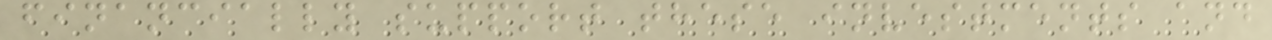financially support these investments and
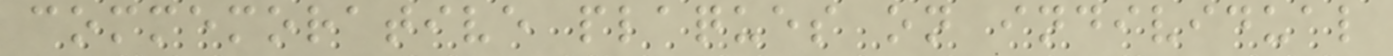commemorative plaques on individual
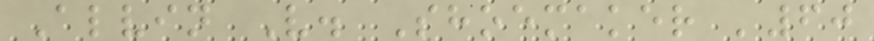Alvin V. Shoemaker '60
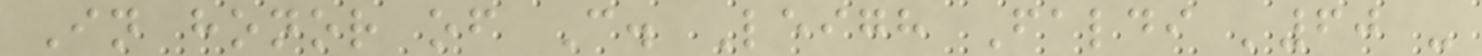In honor of C. Leigh Faldi '60 -
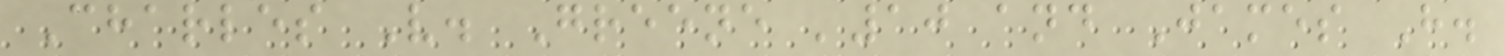Charles V. Greene '10 and James H.
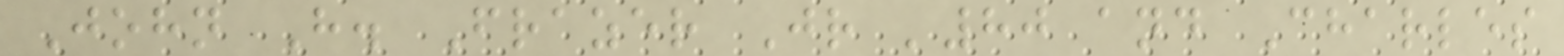John H. Frazer Jr '80 and Charles
